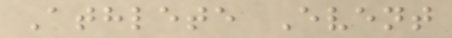Athlete Event
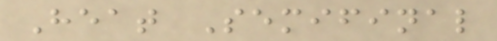Heat Semifinal
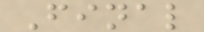Final
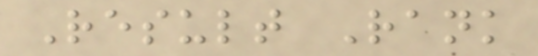Result Rank
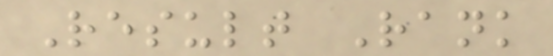Result Rank
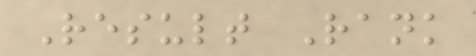Result Rank
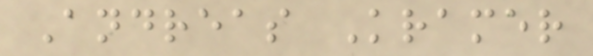Andreas Kramer
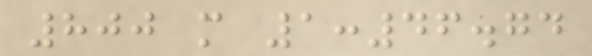800 m 1:46.74
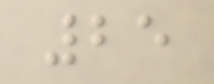25
